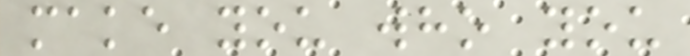make you who you
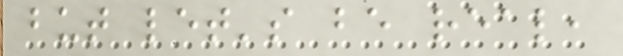but let's be real,
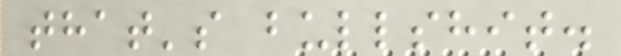that's bullshit.
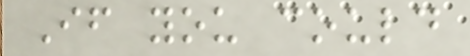If you could
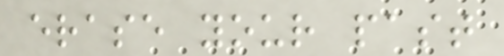erase your past
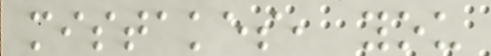mistakes, you
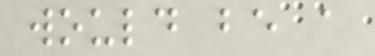would be a
